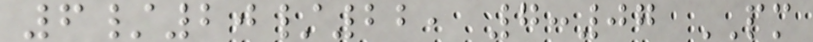6/20/22, 7:07 PM
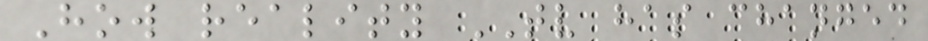How reality TV has changed
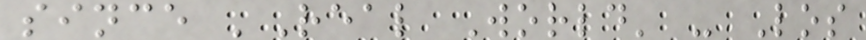since 'Real World' - Los
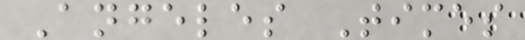Angeles Times
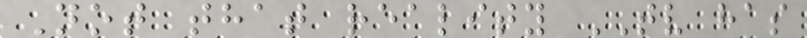Not that reality TV has
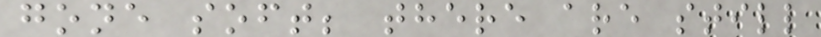gone soft; there are still
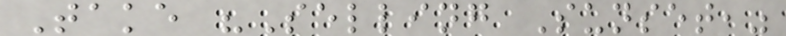Take "Selling Sunset,"
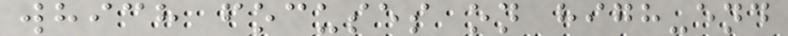which focuses on high-end
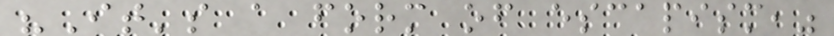"It's a form of escapism,"
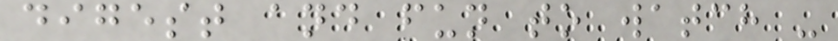digest and fun to watch -
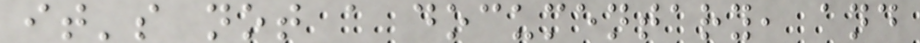it's not a documentary, and
